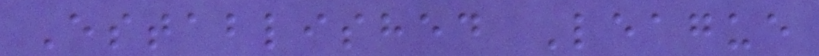Established League
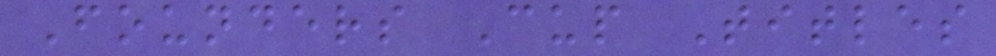Founders Cup Titles
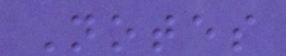Notes
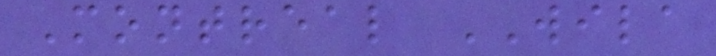Montreal WILA
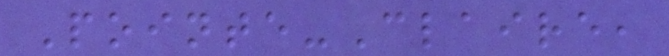Pointe-Claire,
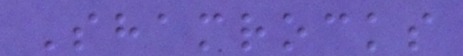Shamrocks
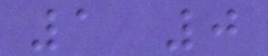1 0
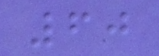60
